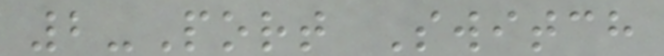2-Port Switch
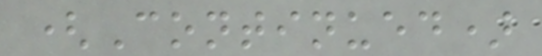(Continued)
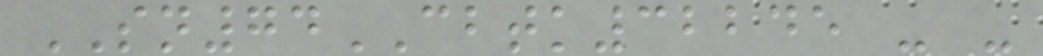SN74CBTK32245 - -
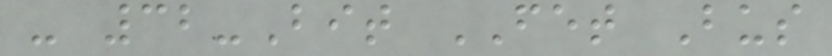- 32-Bit FET Bus
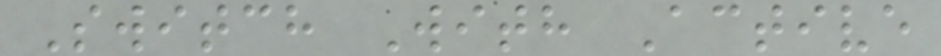Switch With Active
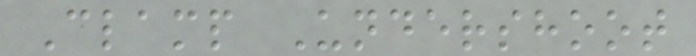Clamp Undershoot
